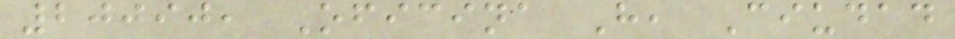20090, Oficina H, Ciudad
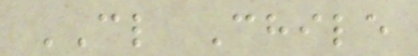CL Chile
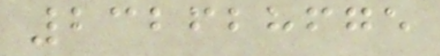232628675
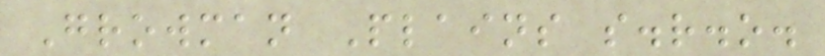Growman Plains s.r.o.
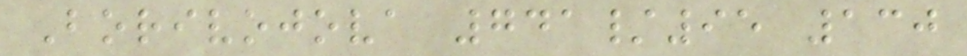Borivojova 741/95 130
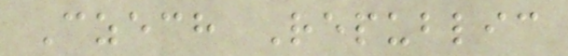Czech Republic
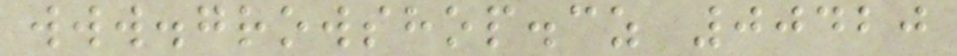www.growshop.cz 00420
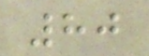80
